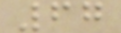67
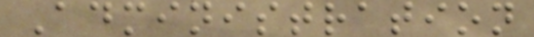Administration
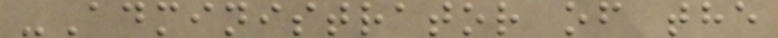-Administrator of the
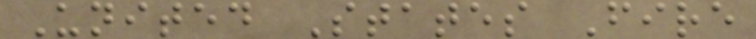United States Fire
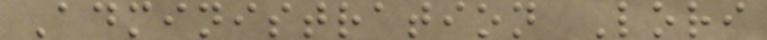Administration Lori
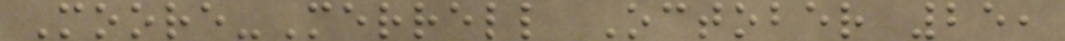Moore-Merrell October 25,
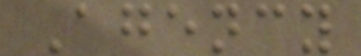Agency
